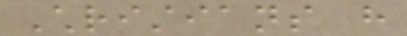Christians have
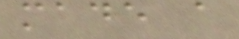made a
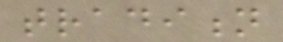tradition
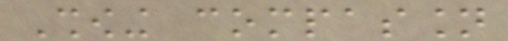Showing compassion
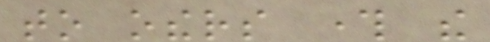to others through the
